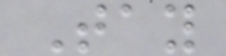Tay
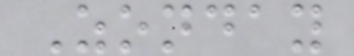Zonday
